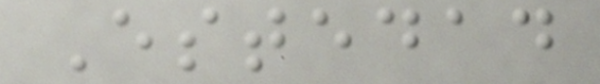Estedad
